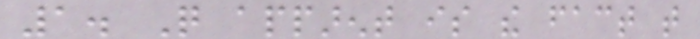1. Quite apparent is the fact that
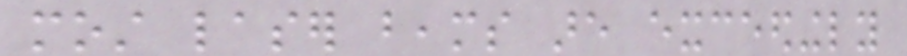most laser beams are exceedingly
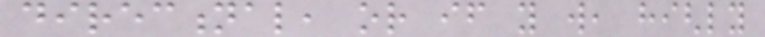directional, or if you will, highly
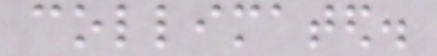collimated.
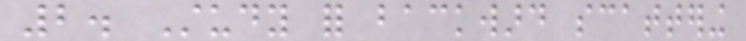2. Study for backward scattering
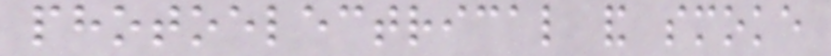photoelectrical and smoke
